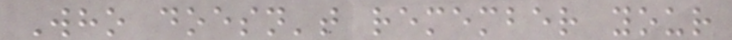Who doesn't remember your
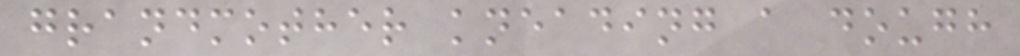grandmother kneading a dough
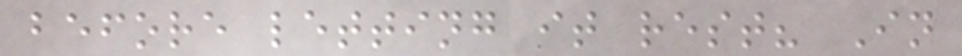before letting it rest? In
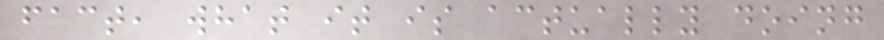fact, what it is actually doing
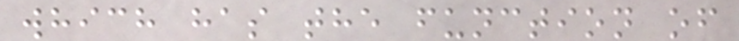which has the function of
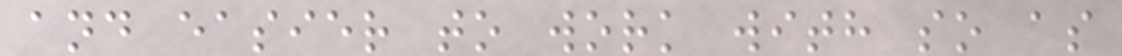and easier to work with so as
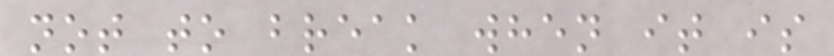not to break when it is
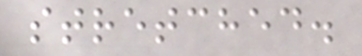stretched.
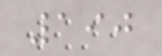190
